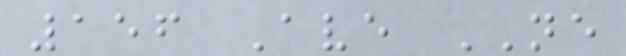156 Ave NE
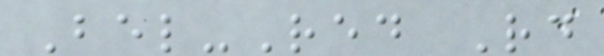Bel-Red Rd
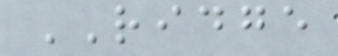RIDGE
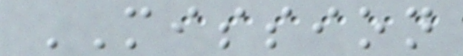MISSION
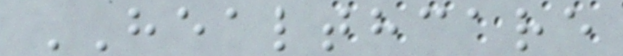HEALTHCARE
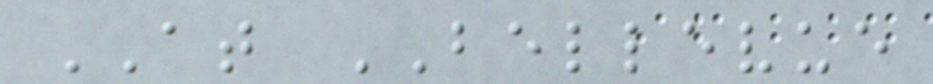AT BELLEVUE
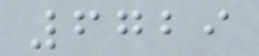6729
